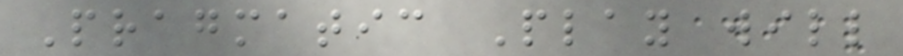Pragmatic Play will
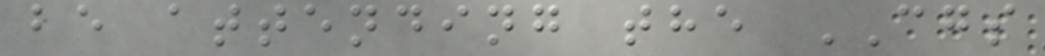be attending the CGS
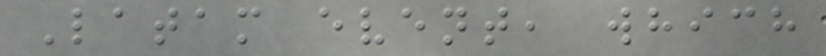Latam event, which
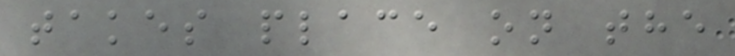takes place on the
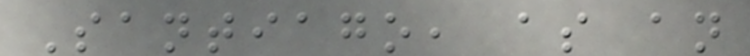Santiago, as an
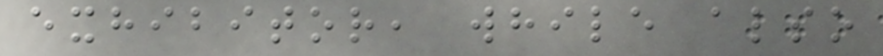exhibitor, while also
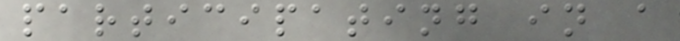participating in a
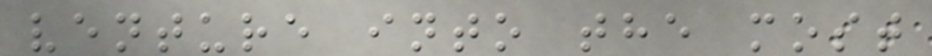venture into the most
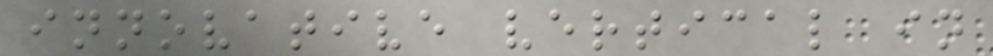innovative vertical in
